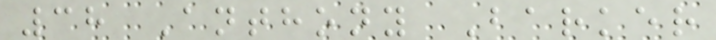38 Anthony Barker
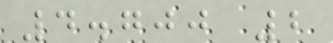4.700 2
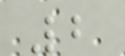2
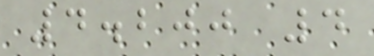4.200 4
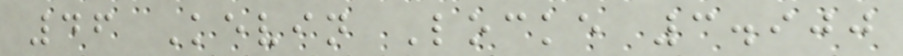46 Kevin Locke 3.900
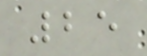25
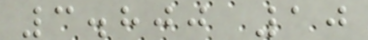3.800 10
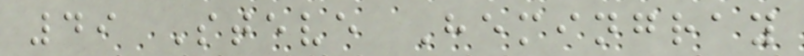49 Steve Hemingray
